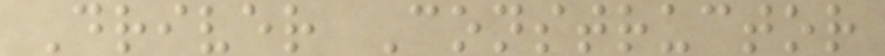Driver Constructor
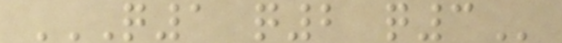Q1 Q2 Q3
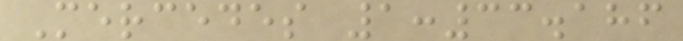Mercedes 1:33.186
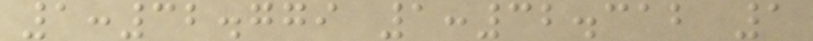1:32.779 1:32.312 1
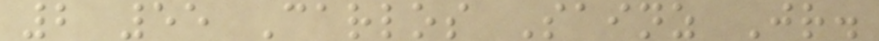2 55 Carlos Sainz Jr.
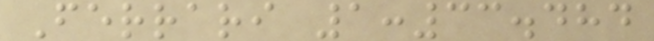Ferrari 1:33.484
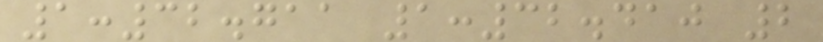1:32.711 1:32.410 2
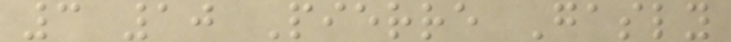3 10 Pierre Gasly
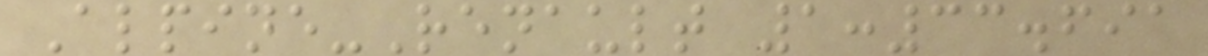Alpine-Renault 1:33.691
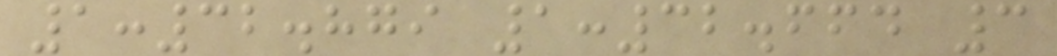1:32.879 1:32.664 3
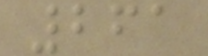261
